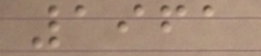1961
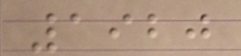1920
